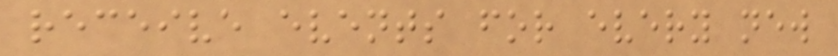receive events for every new
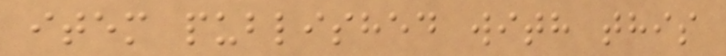item published with this
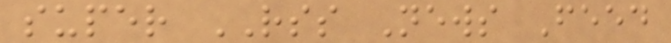super RSS News Feed
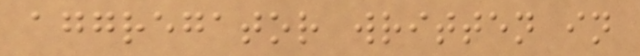aggregator written in
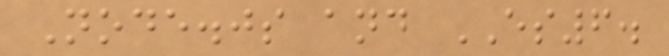Node.js and ES6.
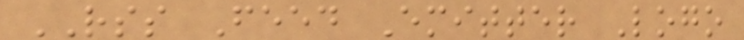RSS Feed Emitter Logo
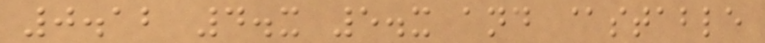0.12 4.x 5.x and @stable
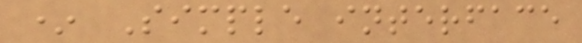* Simple interface
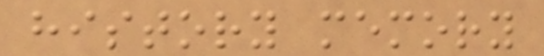history memory
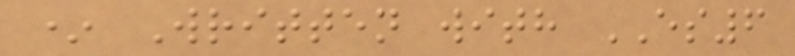* Written with ES6
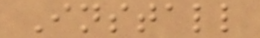Install
